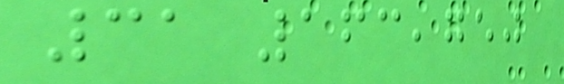31 163,750
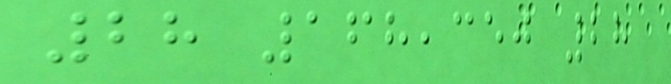28 168,350 28
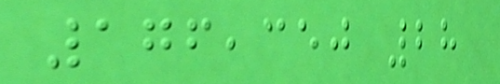176,350 28
